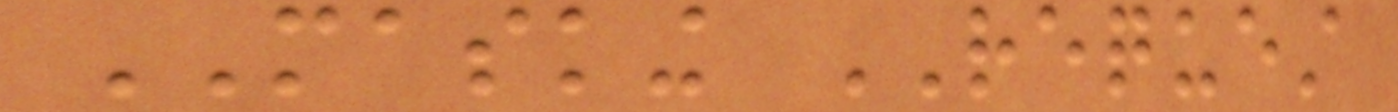MASKING REQUEST
